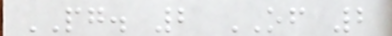PG. 2 OF 2
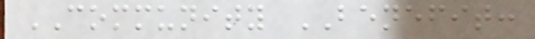COMMUNITY BENEFIT:
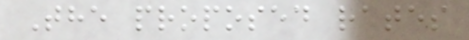The proposed rates
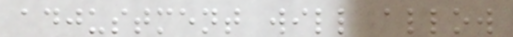adjustment will allow
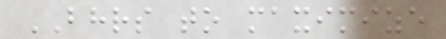BHRS to maximize
